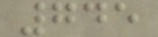745
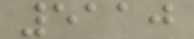5110
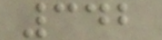342
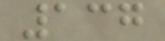137
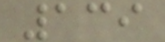139
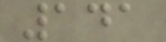141
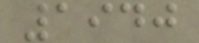1940
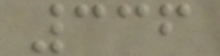336
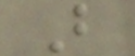B
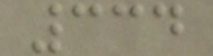334
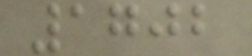1702
